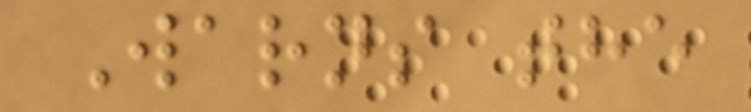Warns the
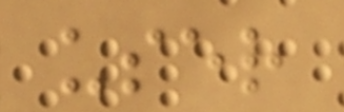user
